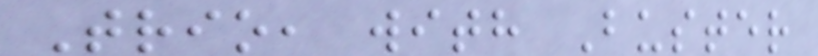Trio, with Buster
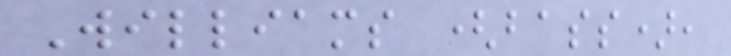Williams (bass),
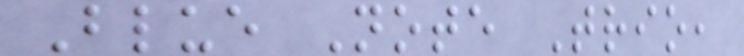Blue Note Trio,
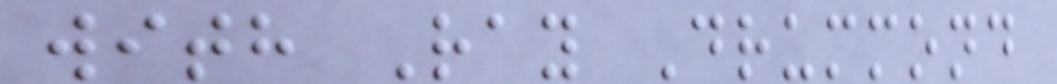with Ray Drummond
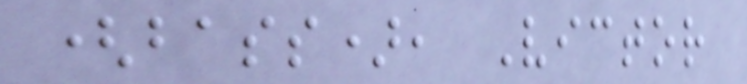(bass), Victor
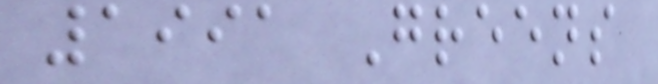1991 Greens
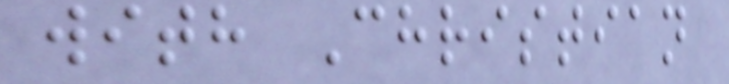with Christian
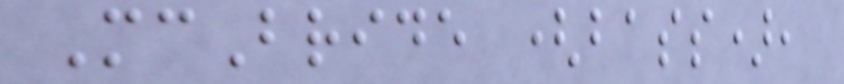McBride (bass),
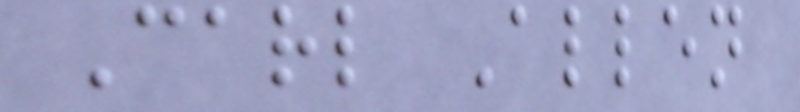Carl Allen
